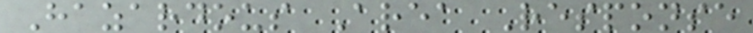Hazardous Area Response
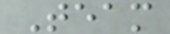Team
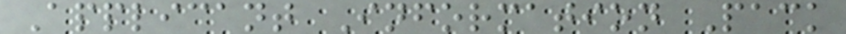Applicant Information Pack
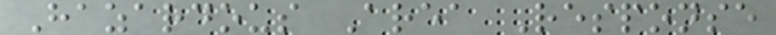Hazardous Area Response
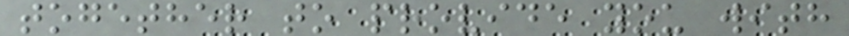together to provide you with
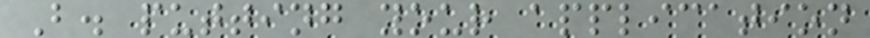B. putting your application
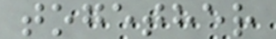together
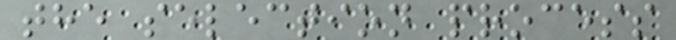the selection process
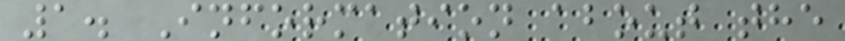1. Information about the
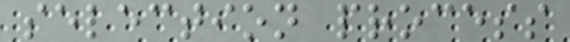selection process
